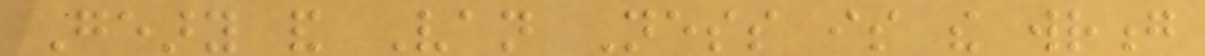Geary and Van Ness is the wrong
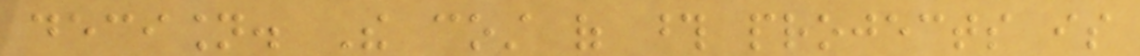decision. The cost of those projects is
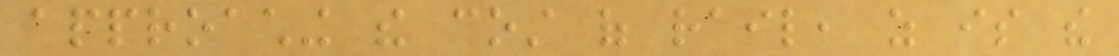approaching the cost of rail, as is the
